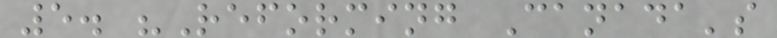5. "Reforming Canada's
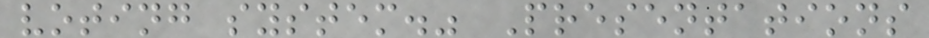voting system." Presentations
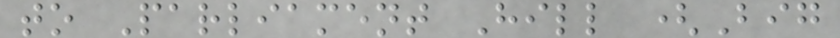to Parliament Hill (Big
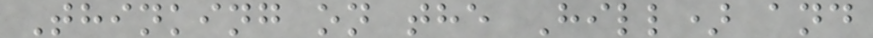Thinking on the Hill) and
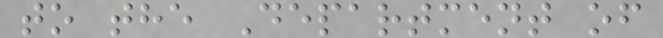to the Department of
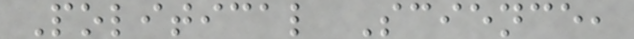Political Science,
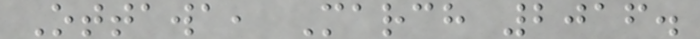Ottawa, March 2016.
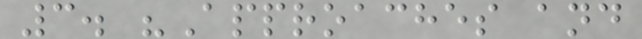3. "Approaches and
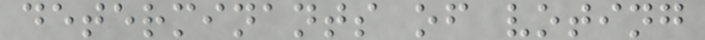determinants of voting
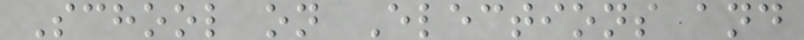School on Elections and
